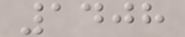1408
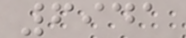6941
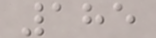185
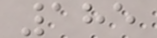185
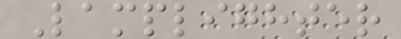Lamplighter
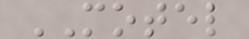MOTEL
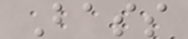Bass
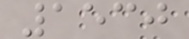1530
